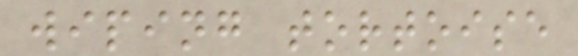wiping tortoise
